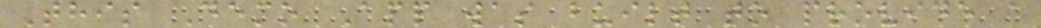This Demo App was built to provide a
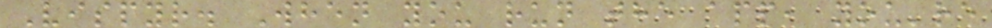Vispyr. When you run the app, you're
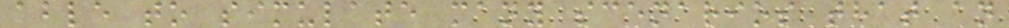able to simulate many scenarios that an
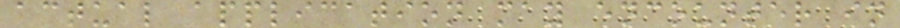actual application may encounter in
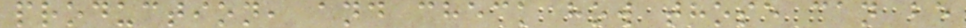production, and check how those can be
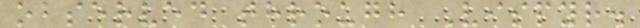observed through Vispyr.
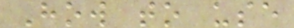How to use
